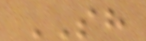SH
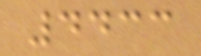4433
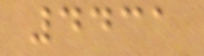4431
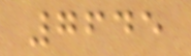7645
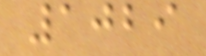1029
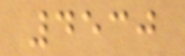4530
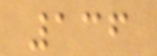136
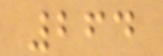264
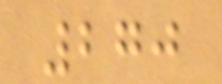270
